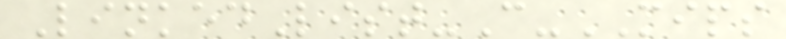LinkedList-C-MIPS
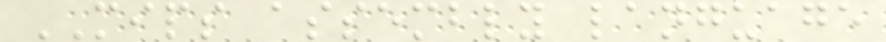MIPS assembly language
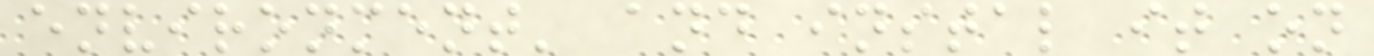environment' and instal it on
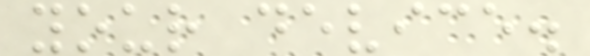your device.
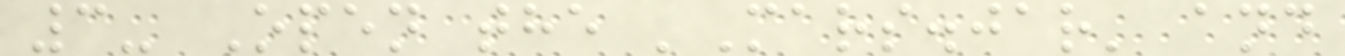3- Open the 'Mars.jar' and
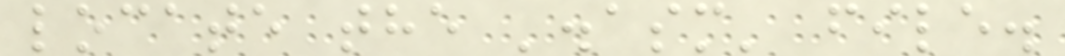locate the '.asm' file.
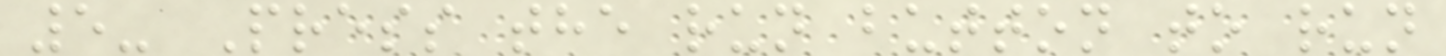5- Press the run button to run
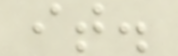it.
